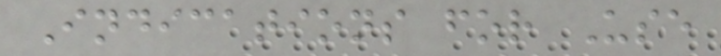Indications for Use
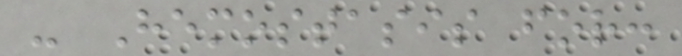- Hemostasis for:
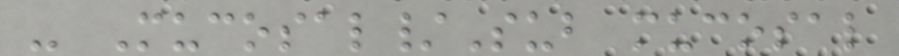- Mucosal/Sub mucosal
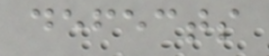defects
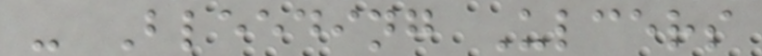- Bleeding Ulcers
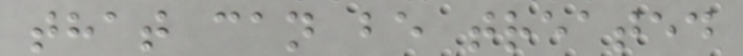that can be treated
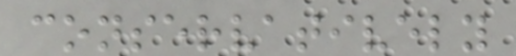conservatively
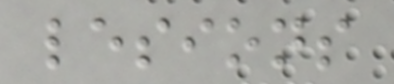lesions
